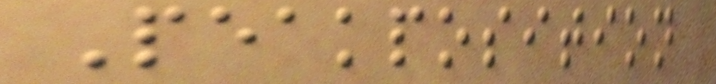Peakposition
